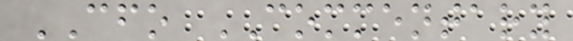CFO COMMENTARY
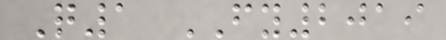Q1 FY2019
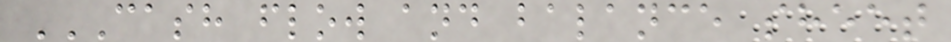CASH FLOW AND BALANCE SHEET
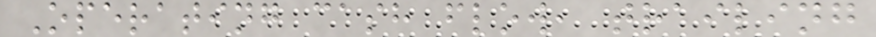Operating cash flow, trailing
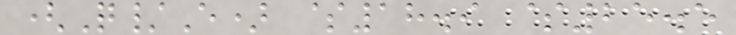(Q/E) $18.9 $25.5
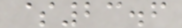$23.6
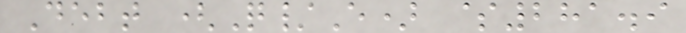Debt (Q/E) $281.9
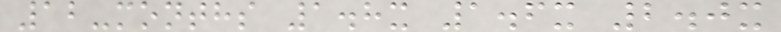12-months 1.8x 1.6x 2.0x
